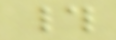#
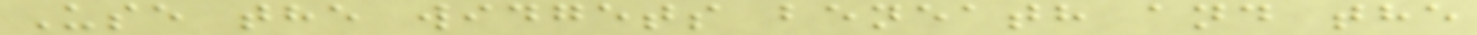Use the widgets beneath and the
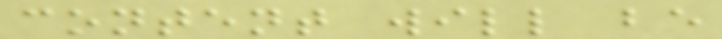content will be
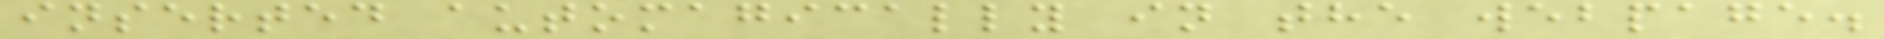inserted automagically in the webpage.
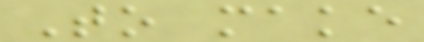To make
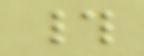#
